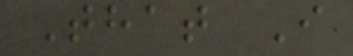That I
